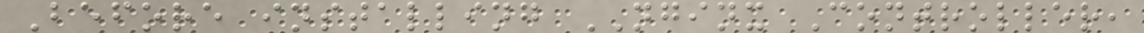Before installing NGINX Controller,
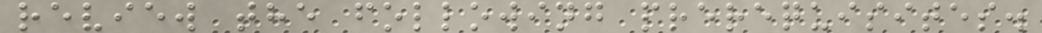review the following prerequisites.
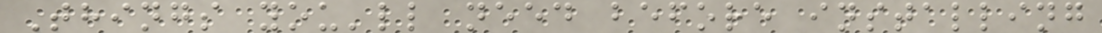Things you'll need before installing
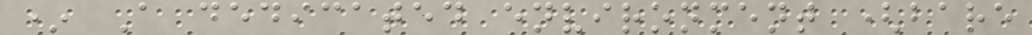* A dedicated environment (bare
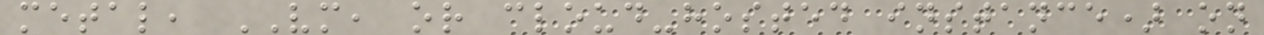metal, VM, or cloud-hosted instance) on
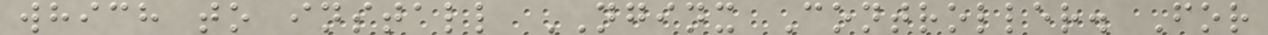which to install NGINX Controller. For
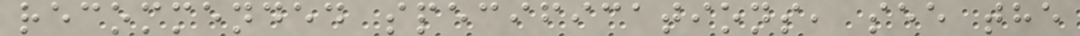recommended specifications, see the
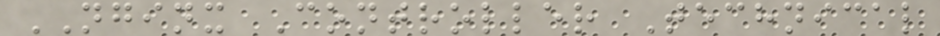NGINX Controller Technical
